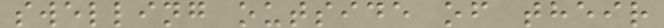swelling outside of their
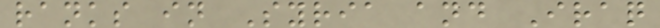ranks in Syria and Iraq
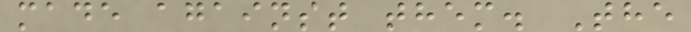made against them. The
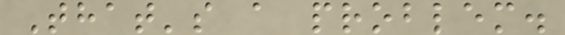That's a problem.
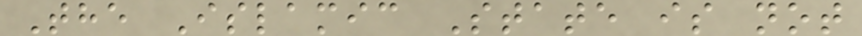The Islamic State is not
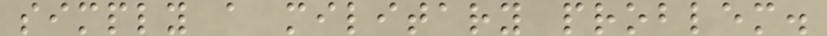simply a military problem.
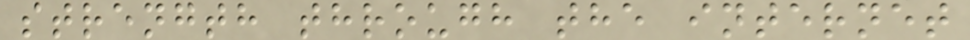strength through the internet
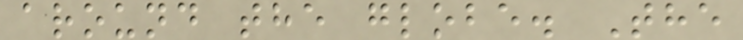around the globe. The
